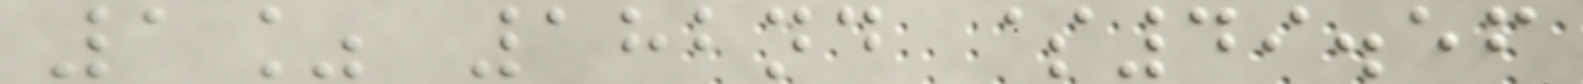1% 182nd $49.56
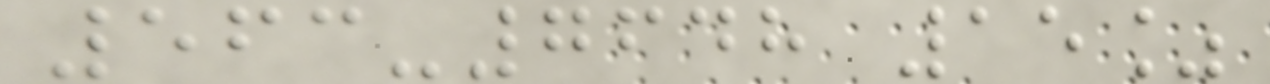563-7648 15%
